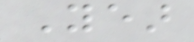Year
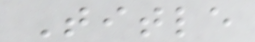Title
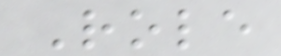Role
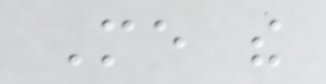Me the
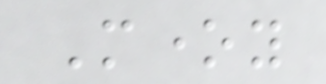Money
